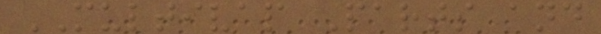MULTIVAP Parts and
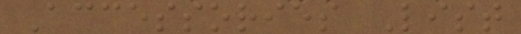Accessories List
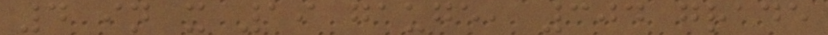4 in x 19 gauge, 304 grade
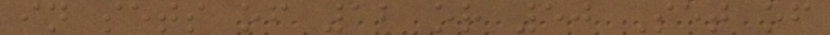in sets of 12 or 50 Set of
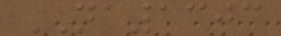NA1303
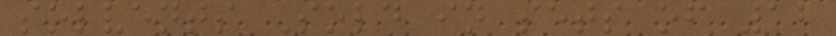solvents Sold in sets of 12
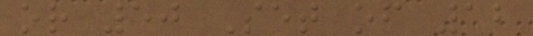or 50 Set of 12
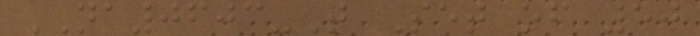NA0603-T Set of 50
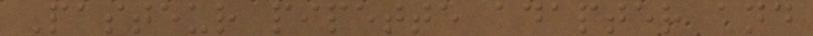Pasteur pipette adapter and
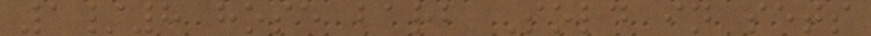1/8 hose barb Sold in sets
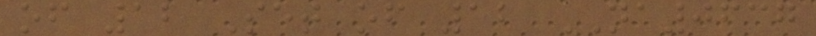of 12 Set of 12 NA0637
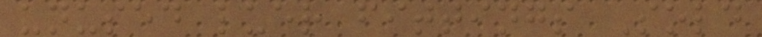unused luer fittings Sold
